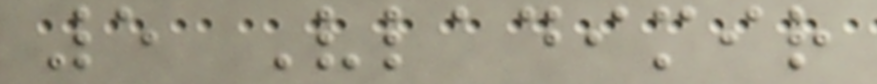5 Vladimir
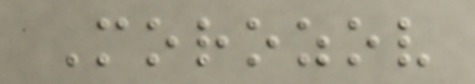Morozov
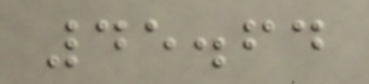45.64
